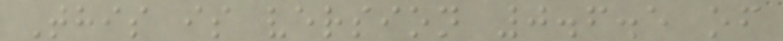This is version 0.6.5 of
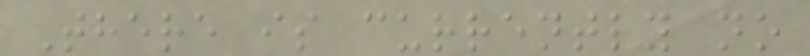There is currently no
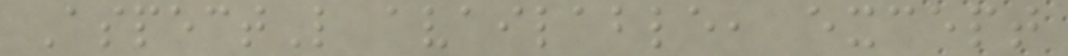AspectL available, except
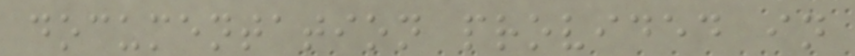documentation provided in
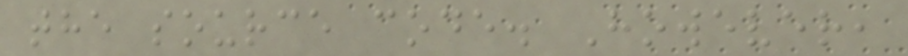the source code. However,
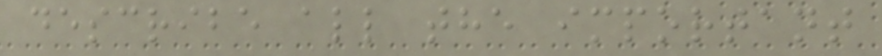describe all the important
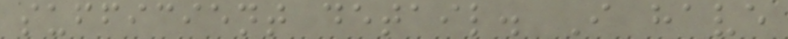sufficient detail. I have
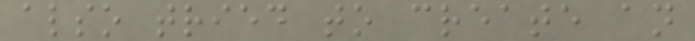also tried to create an
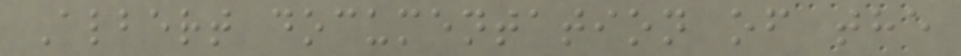Albert documentation of the
